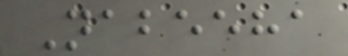Nabeeha
